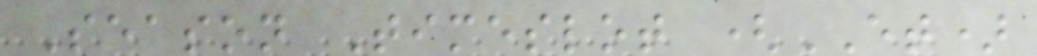Season Timeslot (ET)
